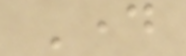Day
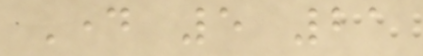Day 5 21
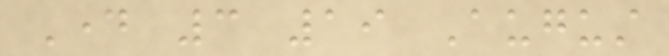Day 3 19 August
